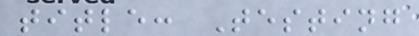title: Testing
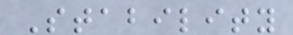Stability
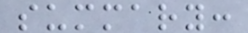summary:
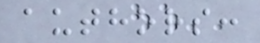authors:
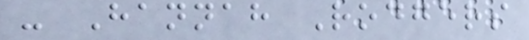- Hannah Rodgers
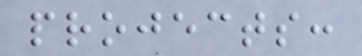projects:
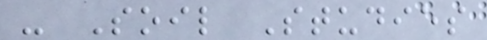- Soil Studies
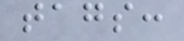tags:
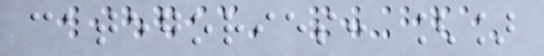categories: []
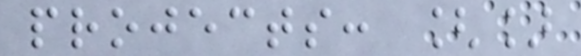projects: []
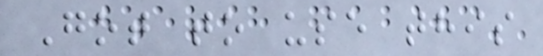Got to use this
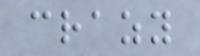crazy
